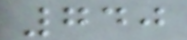740
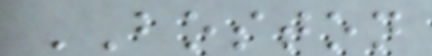BOSTON
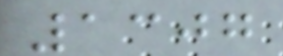1307
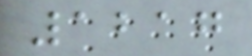1217
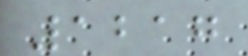1217
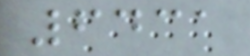6431
